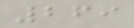269
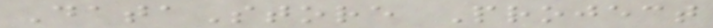DataStore Project
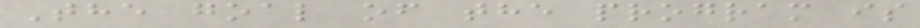The goal of the program is
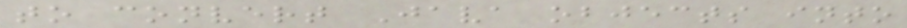to convert Java objects into
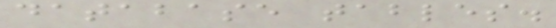database tables.
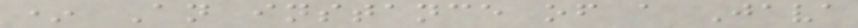* An instance of a Java
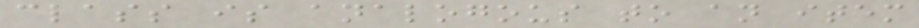class is analogous to an item
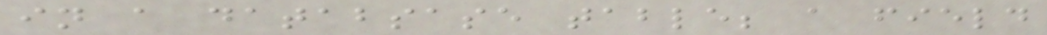in a databsase table; a field
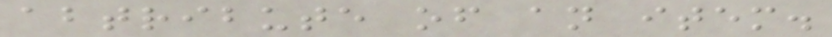abtribute of an item.
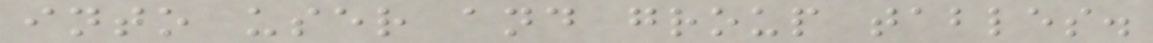into user and group tables.
